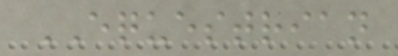EQUESTRIAN
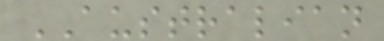AUSTRALIAN
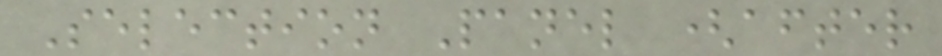Selection Panel (after
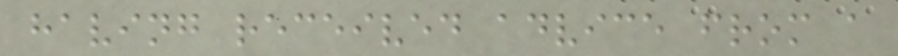having received advice from a
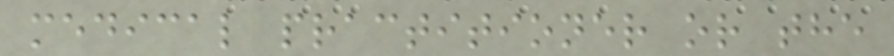medical practitioner or the
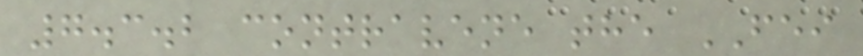7.3.2 contravene the FEI
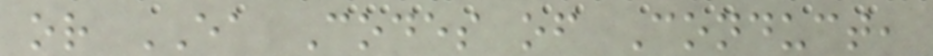or EA Codes of Conduct,
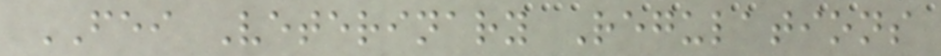FEI Veterinary Regulations
